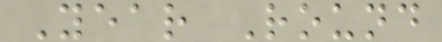Year Round
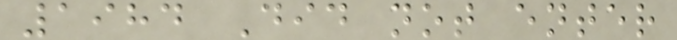1984 Did not enter
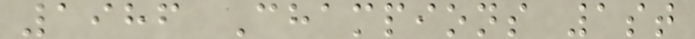1986 Champions 1st
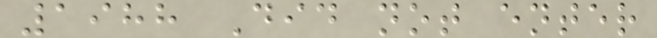1988 Did not enter
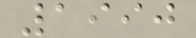1990
